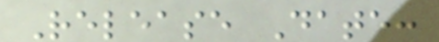Release Date:
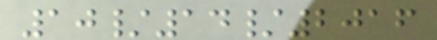10/14/2016
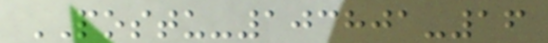POSTU-103801-16
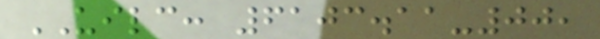UILC: 6103.11-00,
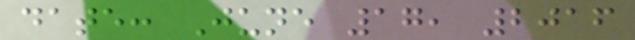date: June 17, 2016
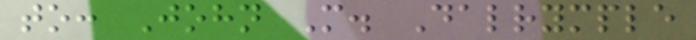to: John M. Dalrymple
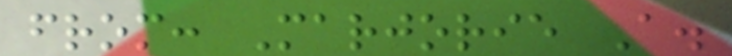from: Marjorie A.
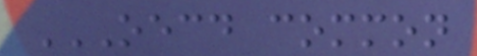OECD COMMON
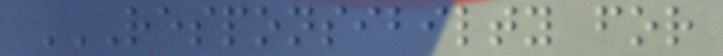RESPONSIBILTY FOR
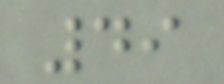49
